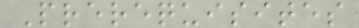Prerequisites
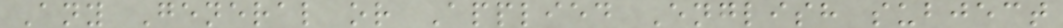Any General or Applied English subject
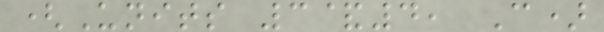(Units 3&4, C)
